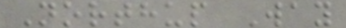Northup Way
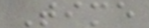Time
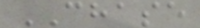CHASE
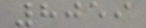8059
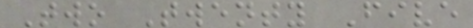Two Twenty Five
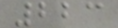223
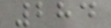284
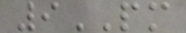9PM
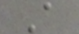A
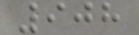908
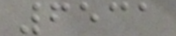6531
